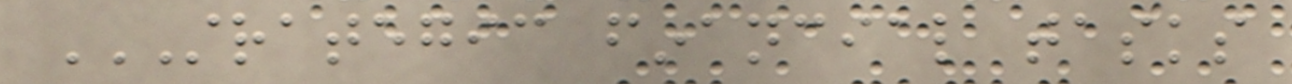STRATEGIC FINANCIAL TASKS
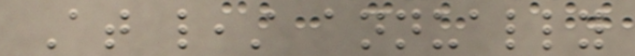At least annually
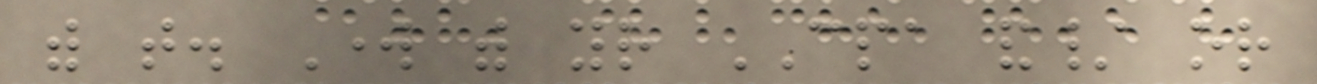with that. Work with your CPA and/ or
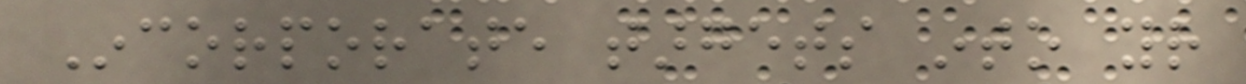Incorporate targets into your
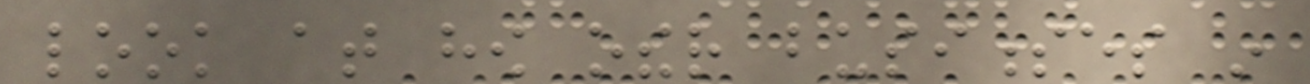look at how other businesses in
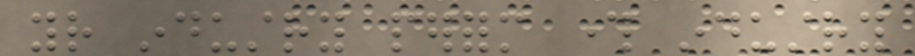your industry perform through industry
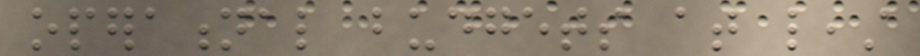operational budgets at least
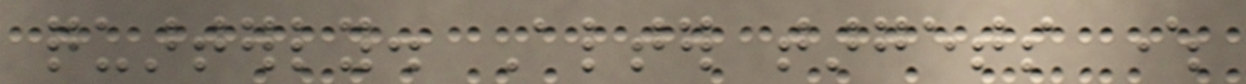quarterly. Alter targets where
